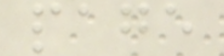page
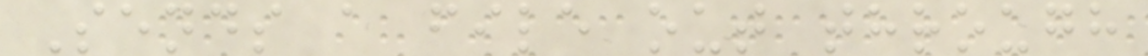Sends a file out through
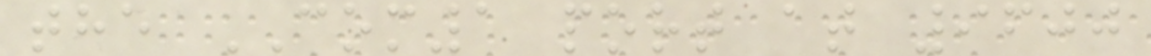the COM1 port at 9600
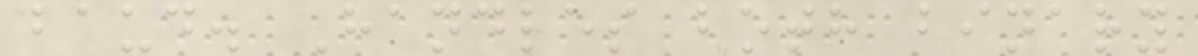baud. Handles both binary
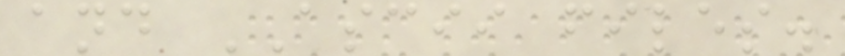and ASCII files.
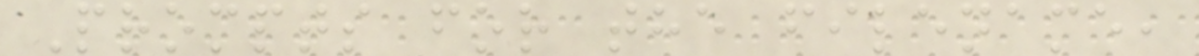Prompts for the filename,
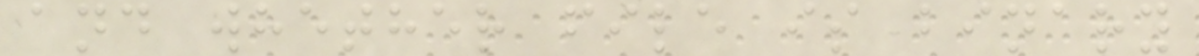and whether file is binary
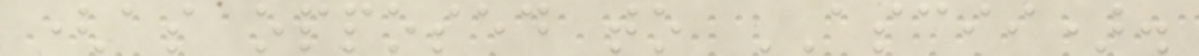(as opposed to ASCII).
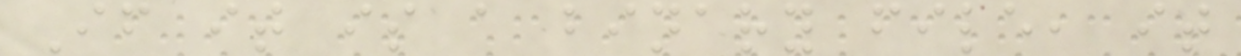If it is a binary file, it
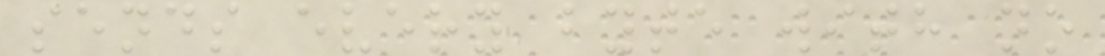sends every byte with no
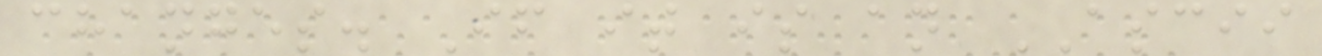changes. If it is an ASCII
